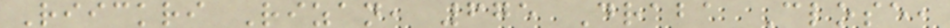Riickri Rizan, 675 Draba Close,
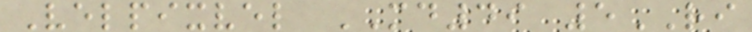Velpixvel MD49 5RI
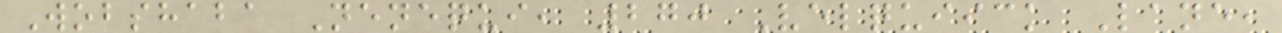Wobshaba Nenequi, 270 Velquiick Lane,
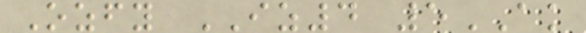Ozfy IZ4 5AK
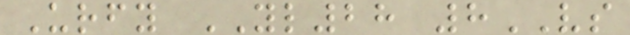Urfy YL28 8VS
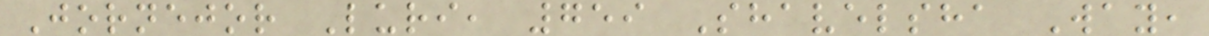Jornejor Luri, 759 Shavelsha Way,
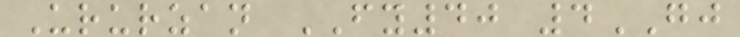Ururzan FY40 4GJ
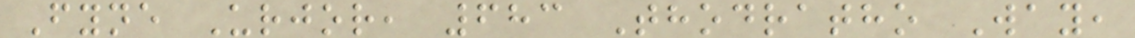Fyne Urjor, 683 Thodratho Way,
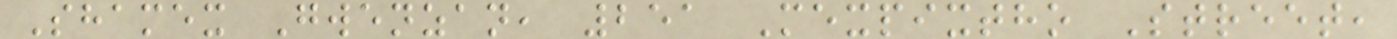Shamex Gwenzan, 251 Mexpixtho Street,
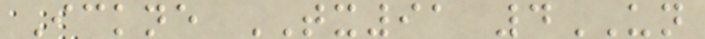Ickne TX91 4UN
